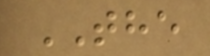THE
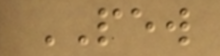PEW
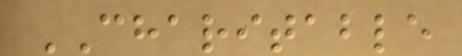CHARITABLE
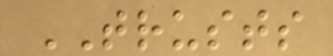TRUSTS
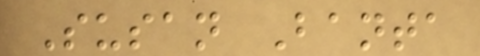Susan Banta
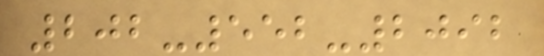202-552-2092
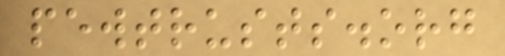pewtrusts.org
